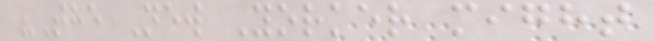"The New Yorker might
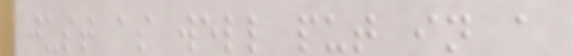just as well put in a
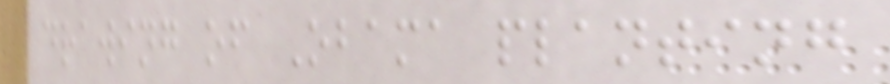drawing of Obama planting
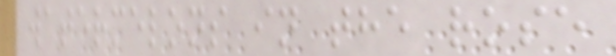watermelons in the rose
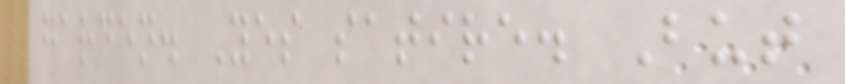garden. Yes satire. But
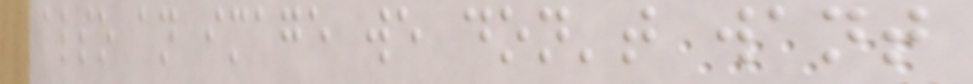also an image we don't want
